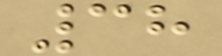38
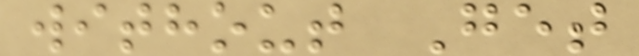without Get
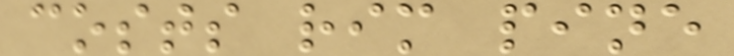costs rim pine
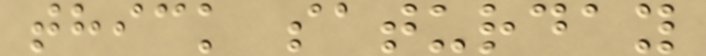thick saturday
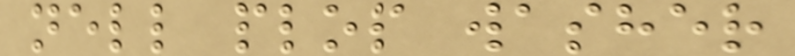nell plop washer
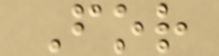For
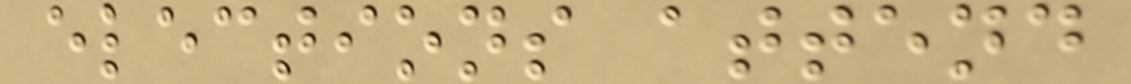elections attend
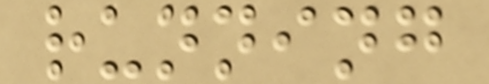running
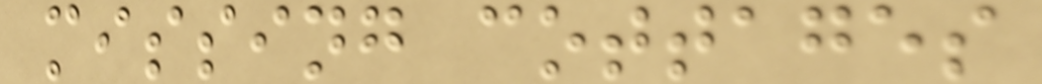missing cottages
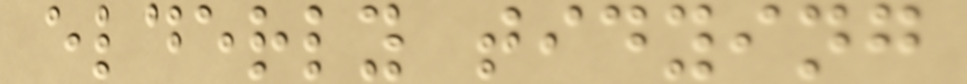elderly tidying
